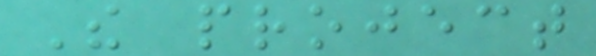The project
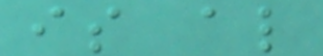is also
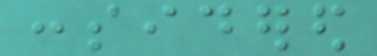considered
